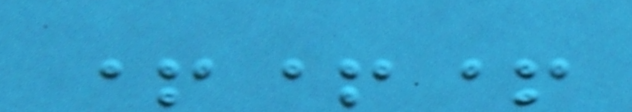+++
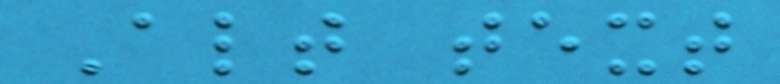Alt text
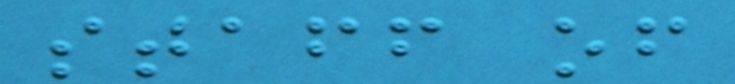staff of
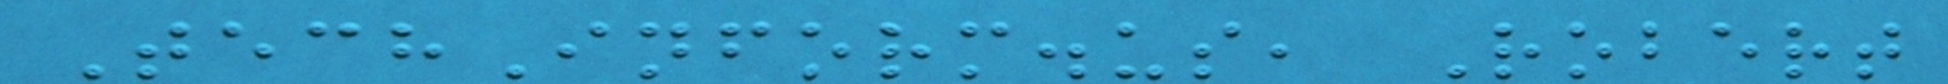TechInform.us, Robert
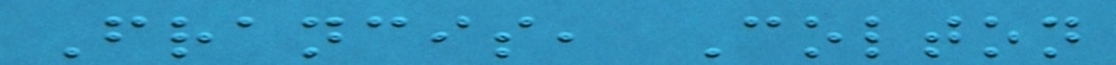Francis, Colton
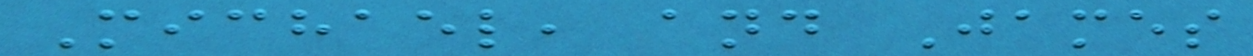Michael, and James
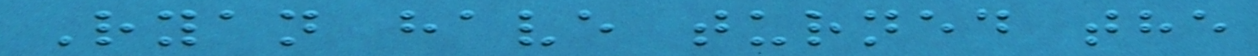Ryan have turned the
